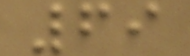69
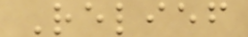Relief
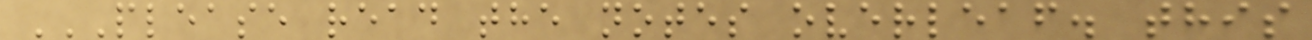PLEASE READ THE NOTES OVERLEAF. THIS
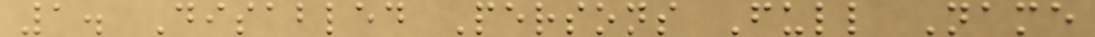1. Disabled Persons Full Name
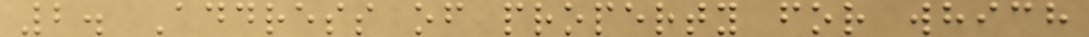2. Address of property for which
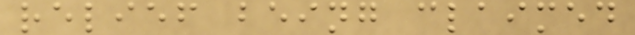relief being claimed
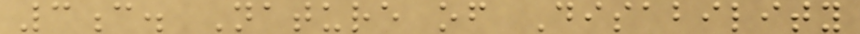3c. Nature of Disability
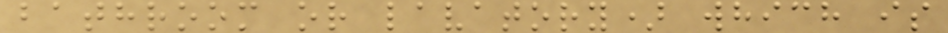bathroom or lavatory) which is
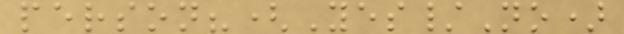person?(Yes/No)
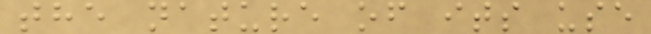the nature of its use
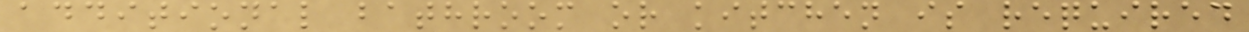additional bathroom or kitchen is required
